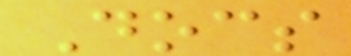Docs
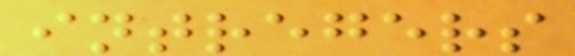intregers
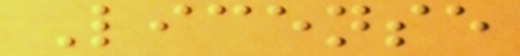License
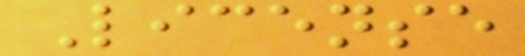License
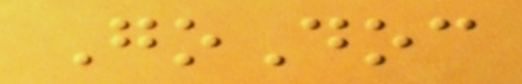GoDoc
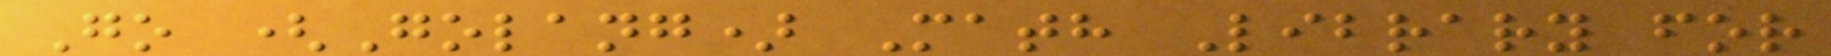Go (Golang) Math Library for
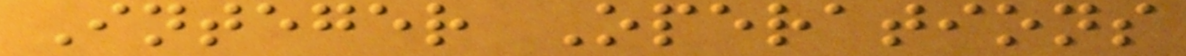Integer Operations
